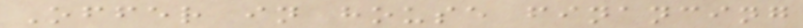Offer in house financing
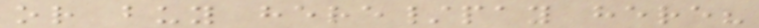or buy here/pay here?
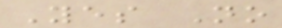Yes No
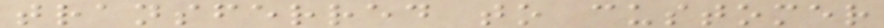transferred to customer
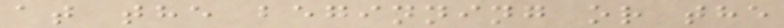at the beginning or the
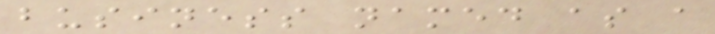business named as a
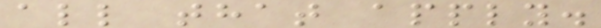all that apply.
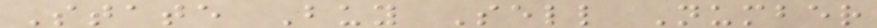State Buy Sell Number
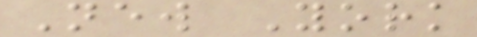New York
